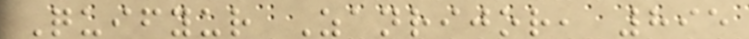Quifyur Zanrijor, 895
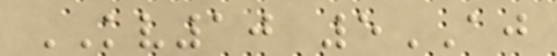KV10 5AJ
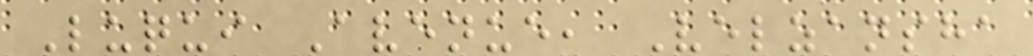Luqui Avenue, Velzansha
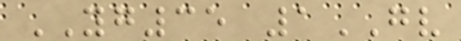YG35 1GV
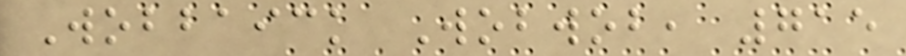Wobbaick Wobwob, 715
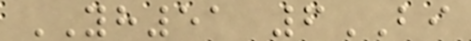YH51 6BI
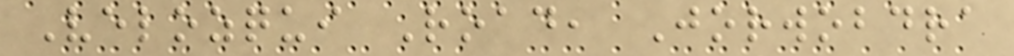Velozqui Road, Jorwobdra
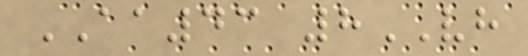AA43 8VH
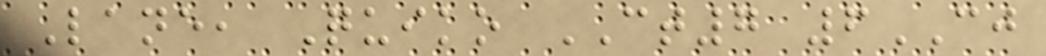Lane, Quiko CT7 6CJ
